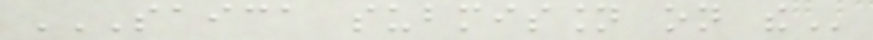SAICA SUBMISSION ON THE
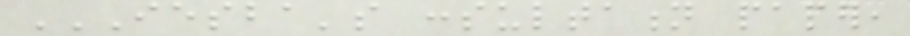IESBA'S CONSULTATION PAPER,
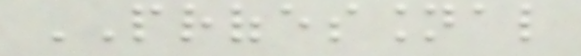PROFESSIONAL
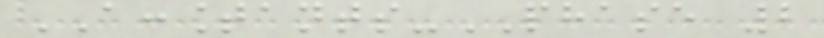ACCOUNTANTS-PHASE 2
